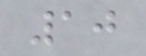10
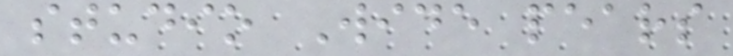studio Wide pears
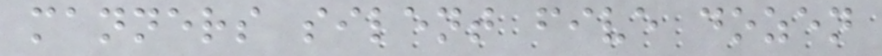manners silent five dozen
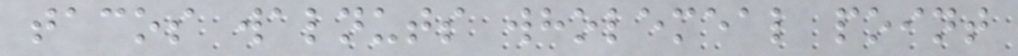tacos walnuts wholemeal point
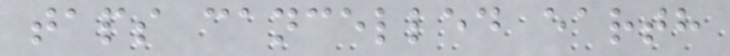taps cancelled earth
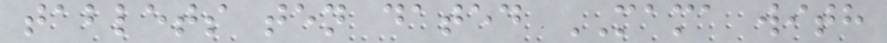tablets ten dated MAMA with
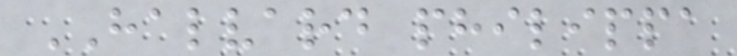HALVARD philippa
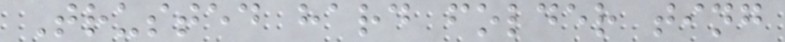Trusted hard folder ting
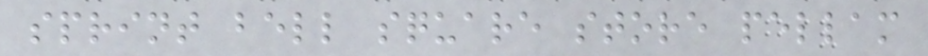sprint bell square store pellam
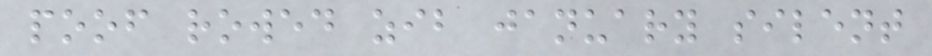poof rowed zib january silent
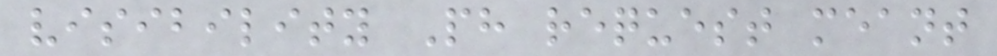visibility Ph request meant
